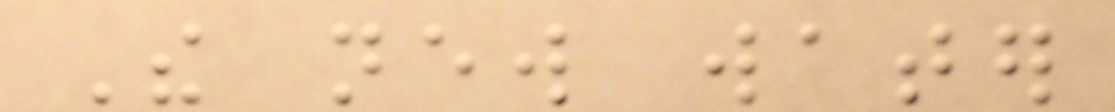The new water
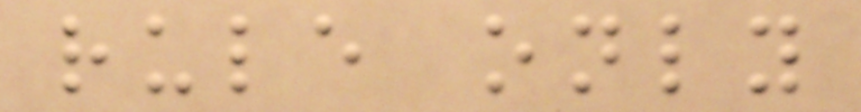rule only
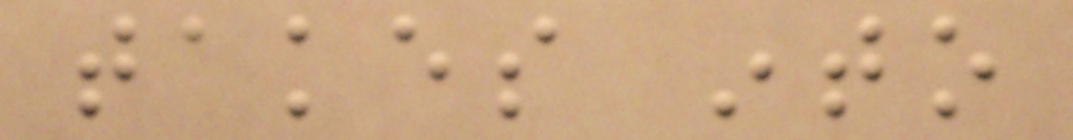takes into
